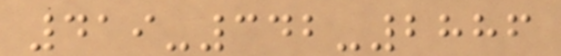419-342-2886
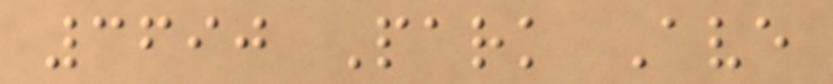3690 Park Ave
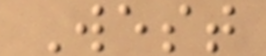West
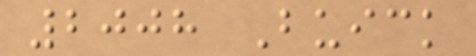2008 Buick
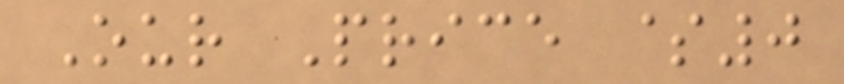Our Price $0
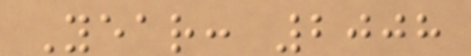Year: 2008
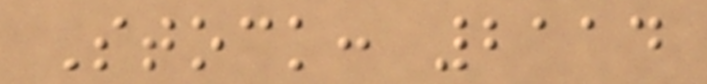Stock: 2114
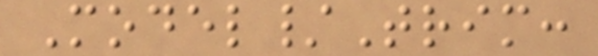Model/Trim:
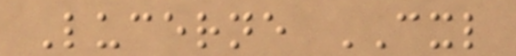Lucerne CXL
